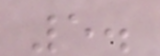5.
